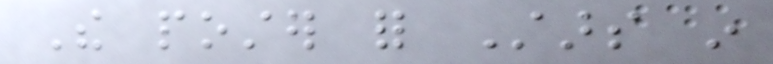The poster for Stars in
